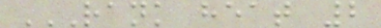RANK HEAT 2
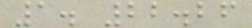1. 22.26
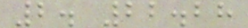2. 22.28
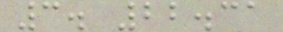3. 22.31
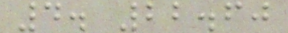4. 22.60
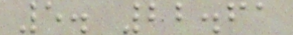5. 22.61
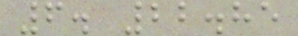6. 22.85
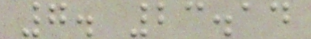7. 23.14
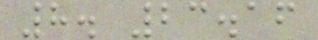8. 23.16
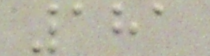181
